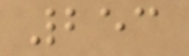253
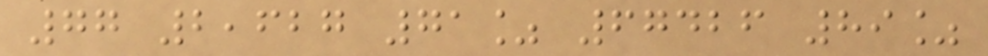77 2,627 71% 67426 89%
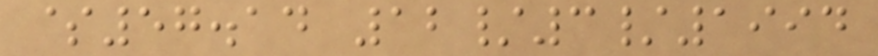$57.14 12/3/1994
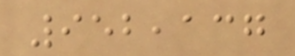952,137
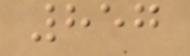857
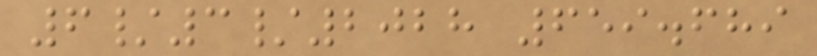6/3/2028 659.689
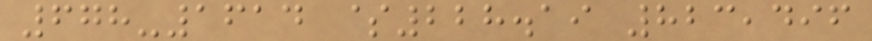678-1614 $228.19 823,496
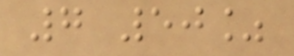7 50%
